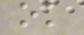ok
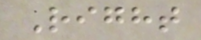Right
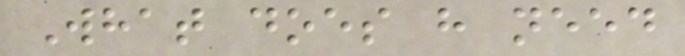What does h need
